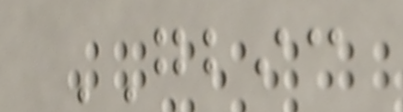GBIC
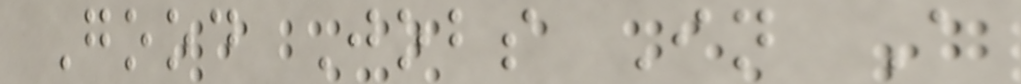Good Jobs In A
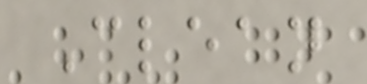Clean
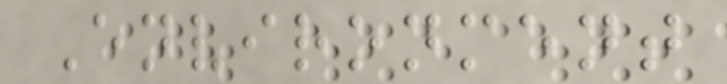Environment
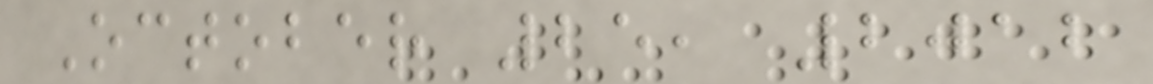October 25, 2012
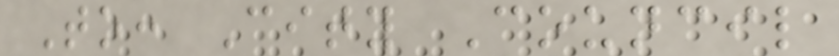To: City Council
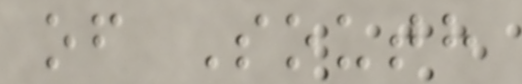of South
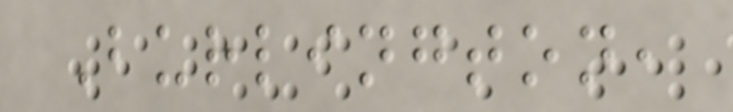Burlington,
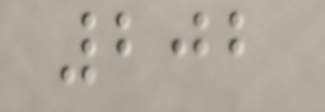202
